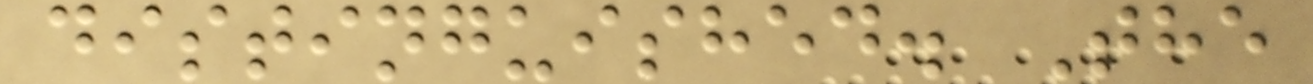distinguished. The
